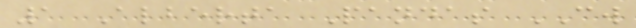1 Alberta Pandas CW
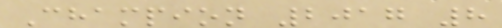Champion 2017 8
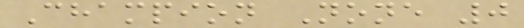Champion None 0
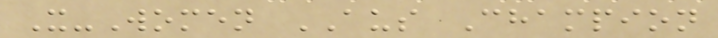X-Women AUS Champion
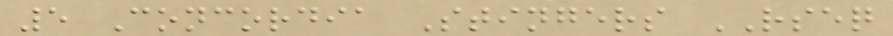5 Concordia Stingers RSEQ
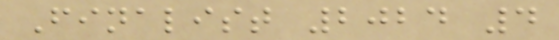Finalist 2024 4
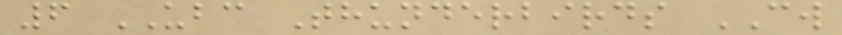6 UBC Thunderbirds CW
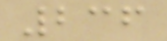236
